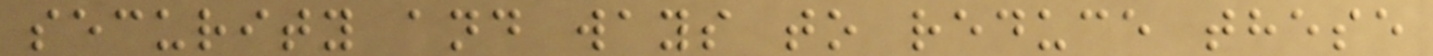security and ways to reduce these
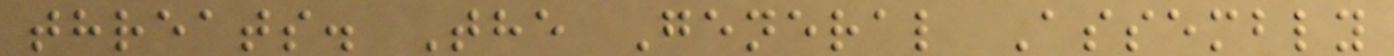threats. The General Assembly
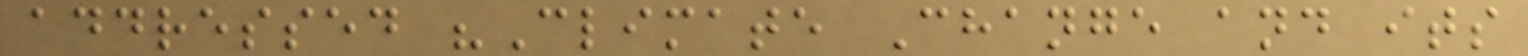addressed "Climate Change and its
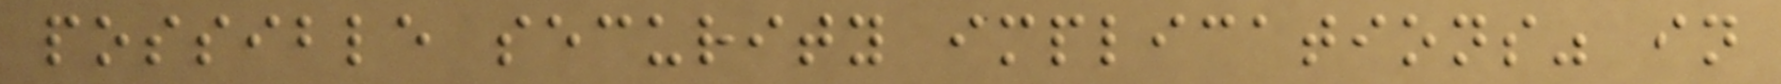possible security implications" in
